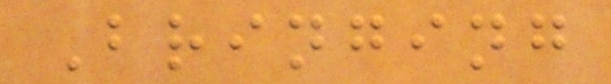Bringing
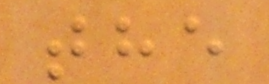the
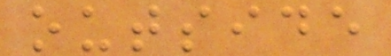outside
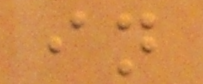in
